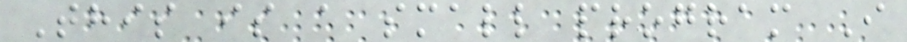This is a small program I
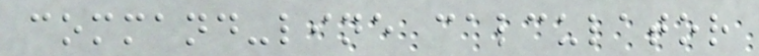command-line calculator
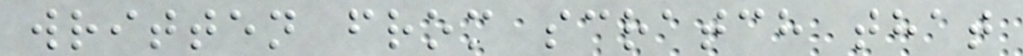written from scratch that
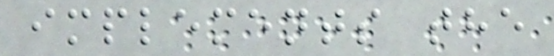implements the
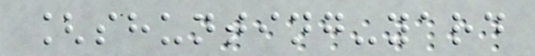[shunting-yard
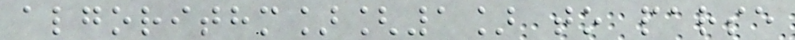algorithm][1] to parse
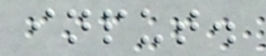input.
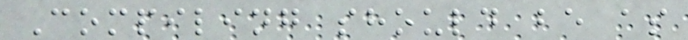Compiling should be as
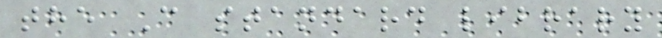the C standard library
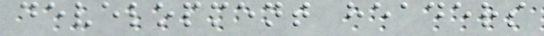development headers
